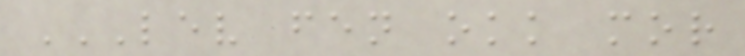LEV FEN OKK MOR
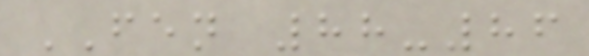FEN 88-86
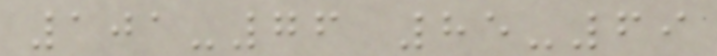101-76 85-69
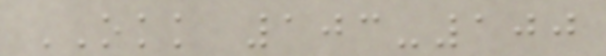OKK 103-100
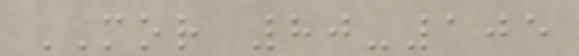MOR 80-105
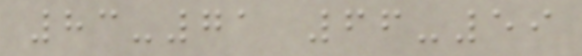83-71 66-59
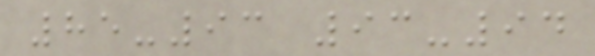85-93 93-94
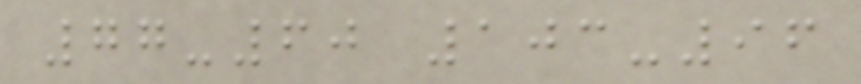77-60 103-96
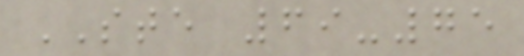STE 69-75
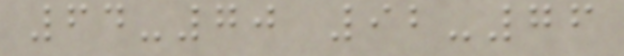64-70 92-76
